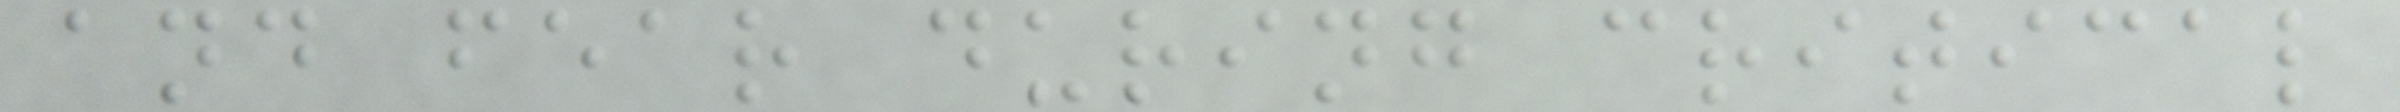and fear during critical
